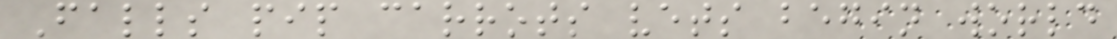Falls pip carrots vets begin world
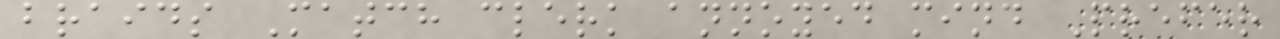braids Match clerk annoyed mind Prefer
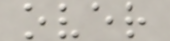over
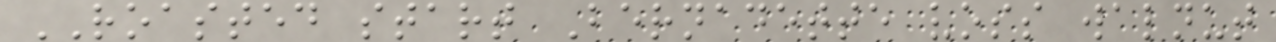ROASTED start Bernadette voss walnut
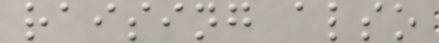raising also
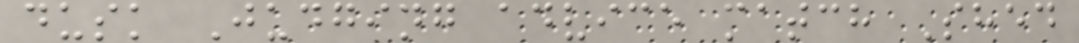dusk Judging advice match Shed
